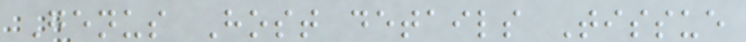Genus Host details Tissue
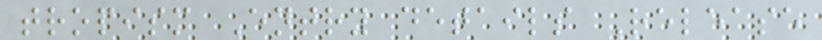tropism Entry details Release
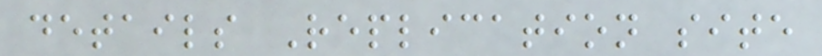details Replication site
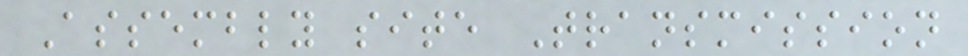Assembly site Transmission
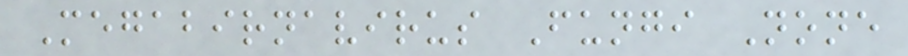Megabirnavirus Fungi None
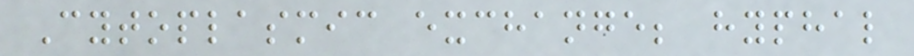Cytoplasmic exchange; hyphal
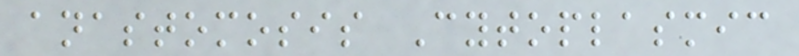anastomosis Cytoplasmic
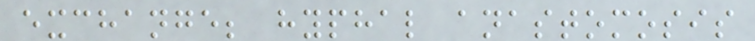exchange; hyphal anastomosis
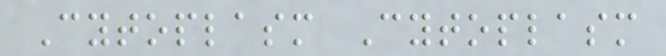Cytoplasm Cytoplasm
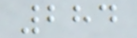284
